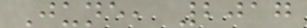June, 2017
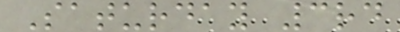Saturday 3rd
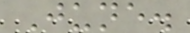June.
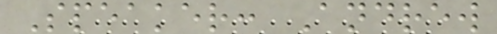Speaker: Andrew
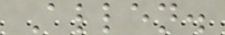Allen.
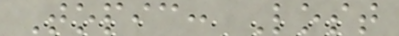Topic: Lost
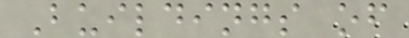Buildings of
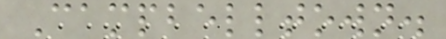Campbelltown.
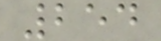254
